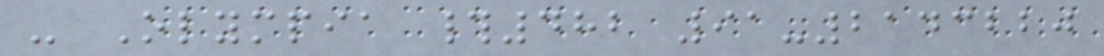- Olympia #482 91-2143220
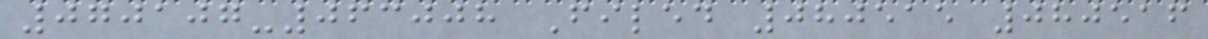070107-063008 Filed 080515 080516
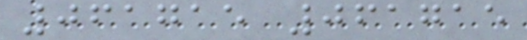061715 061715
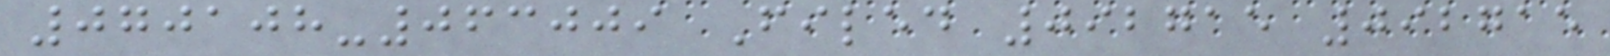070108-063009 Filed 092715 092715
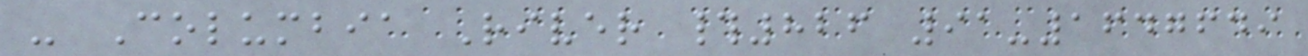- Columbia River #826 91-1647649
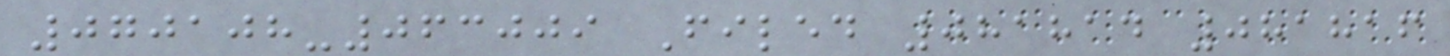070108-063009 Filed 081814 081816
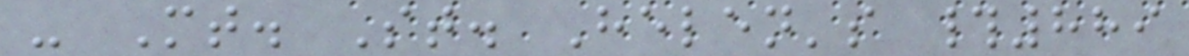- Mt. St. Helen's #889
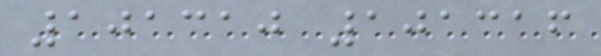101310 101316
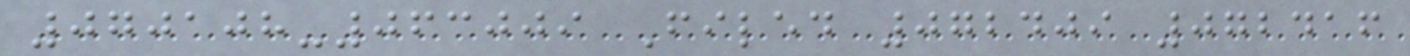070108-063009 Filed 072409 072416
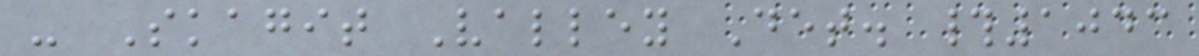- Skagit Valley Det. #1043
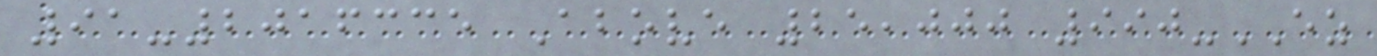91-2016335 Above 25,000 990-EZ
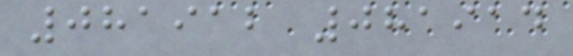081912 081914
